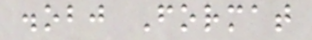.obj Format
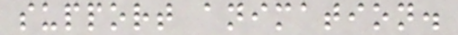support animation.
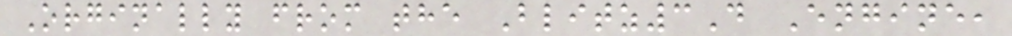Orginally from the Blitz3D Engine,
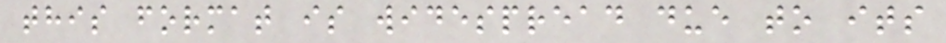this format is widespread due to its
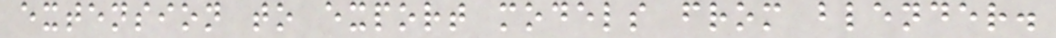extension to export models from blender.
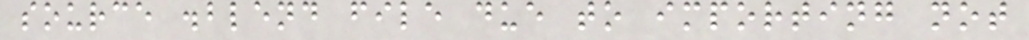source .blend file due to importing not
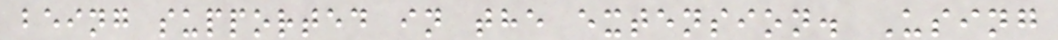being supported in the extension. Using
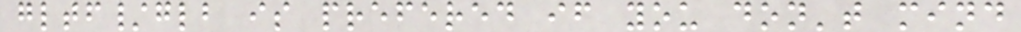gltf/glb is prefered if you don't mind
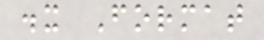.x Format
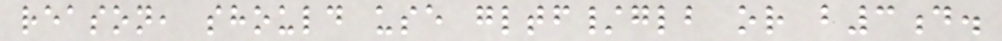reason, should use gltf/glb or b3d.
